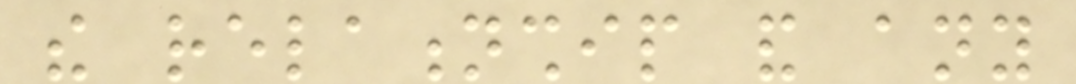the relationship and any
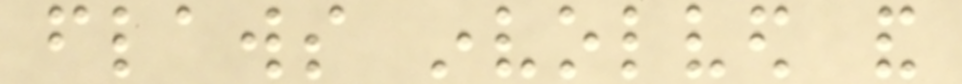flaws involved and
